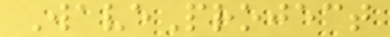WaveProject
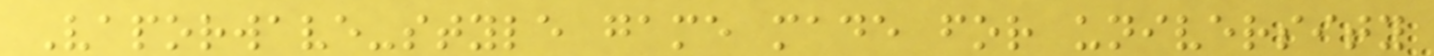Vaporwave-style game made for university
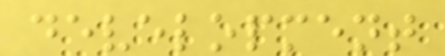development
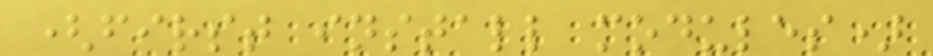(first install modules)
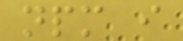npm i
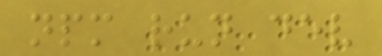npm run dev
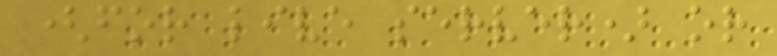(for live server) or
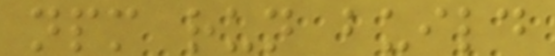npm run build
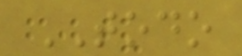TODO
